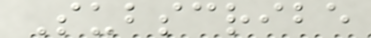Subscribe
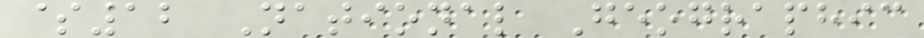$12 National Geographic
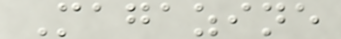Magazine
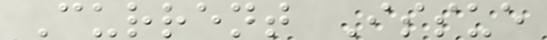Current Issue
